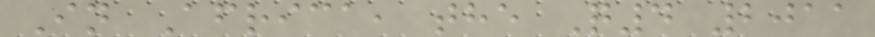In Africa, the Q4 2011
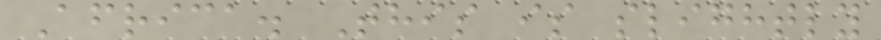Africa. This is slightly
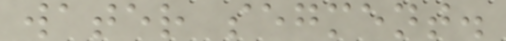water segment.
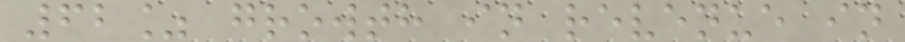62% growth in revenue in
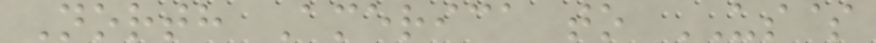North America to US$
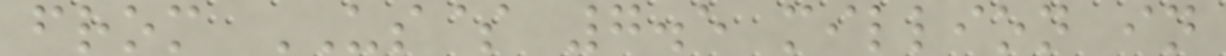from US$ 7.5 million in
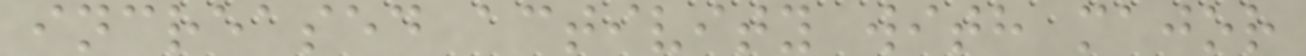increased activity with major
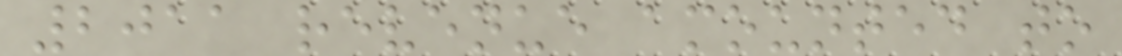2011 revenue amounted to
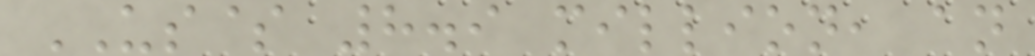US$ 8.9 million, an
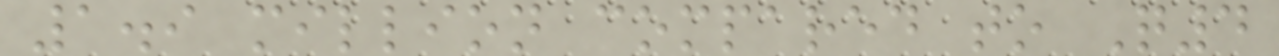1.9 million compared to Q4
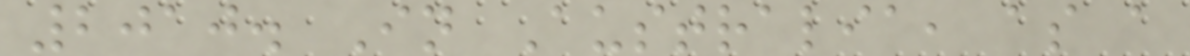2010. In Australia, as a
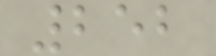252
